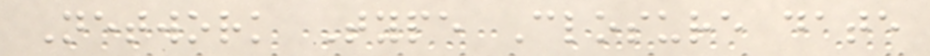Network Type Closure date
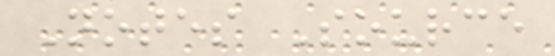Notes Source
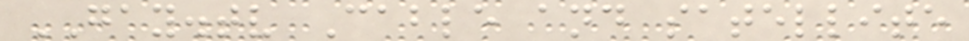GAY.tv Cable and satellite
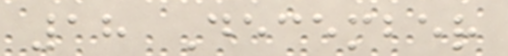18 December
